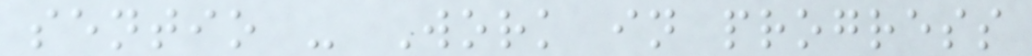sentio - Work in progress
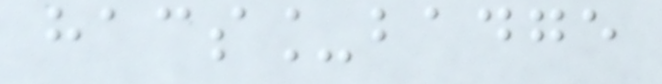hacs_badge
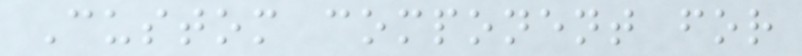Custom component for
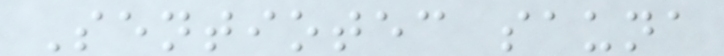Sentiotec sauna
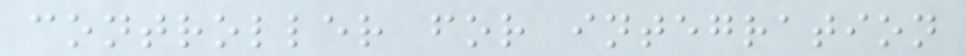controller for integration
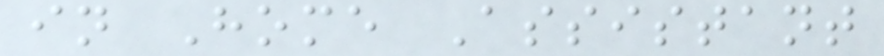in Home Assistant
